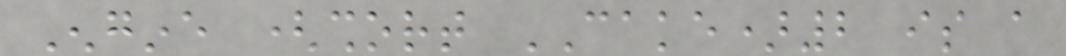Engine (short CAKE)2 is a
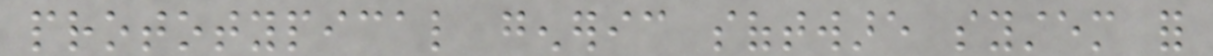prototypical generic software system for
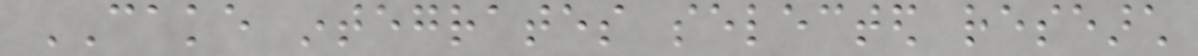CAKE integrates selected research
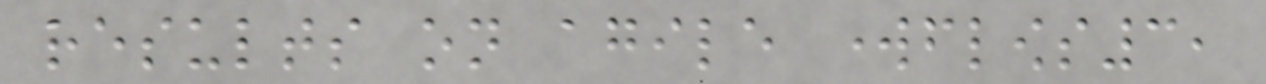results on agile workflows3,
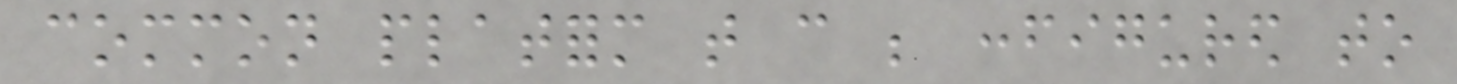common platform that can be configured to
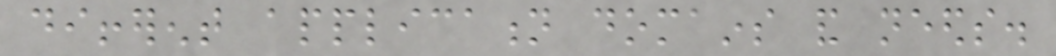different application domains and needs.
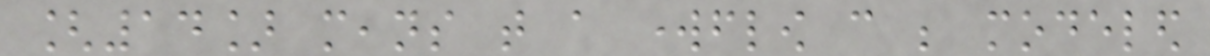[14] means that a workflow can be modeled
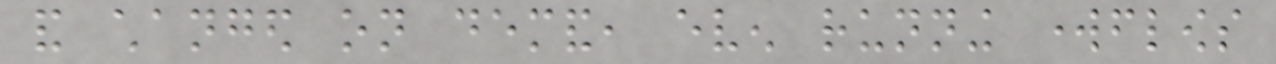and changed on demand, even running workflows
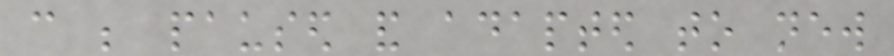can be paused and adapted to new
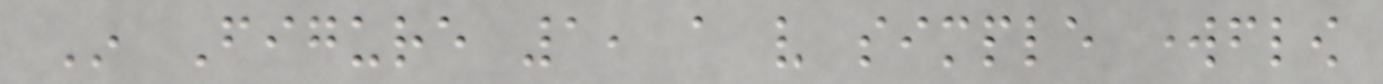In Figure 1, a very simple workflow
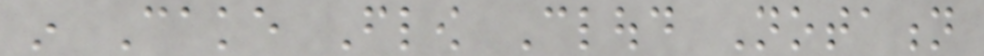in Cake Flow Cloud Notation
